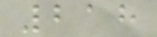218
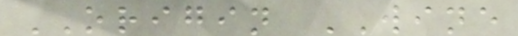ORIGIN WINE
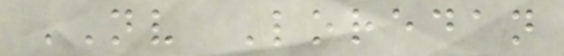NV Loredan
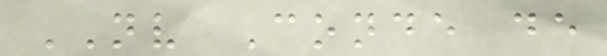NV Conde de
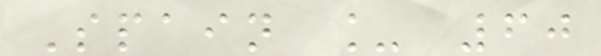Spain _ 60
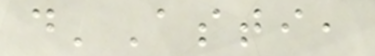d'Asti,
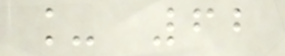_ 62
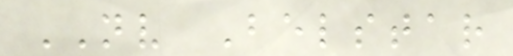NV Belstar
